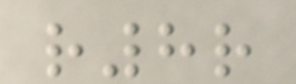r8r
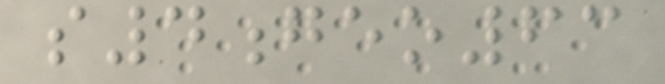s4geo63
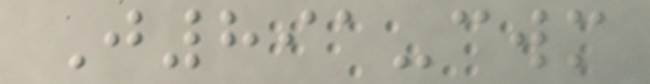J891-cwm
